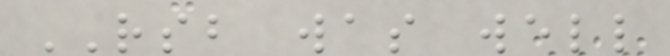RSB was well
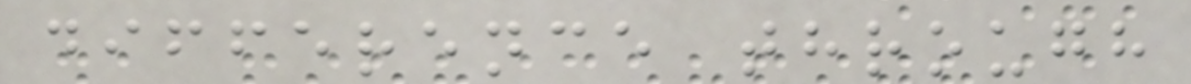difference through
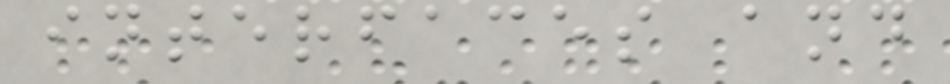interfaces and
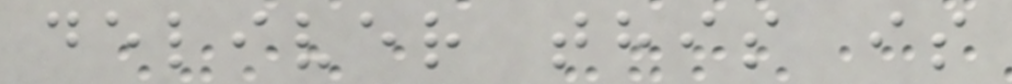deliver this is
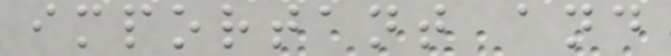important and
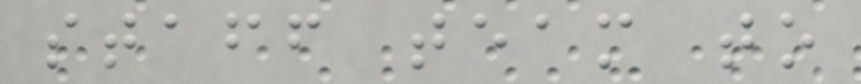staff team to
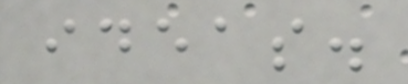ideas.
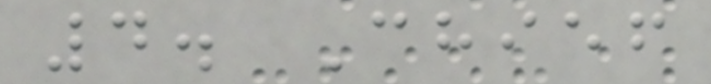4. Chief
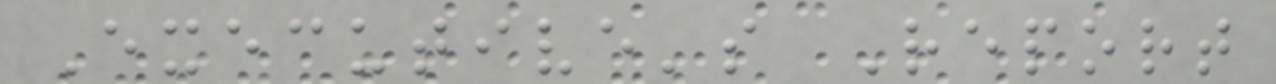Executive's Report
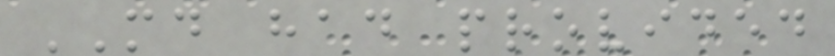MD had provided
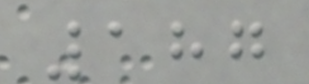187
